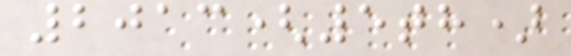2013(5th)
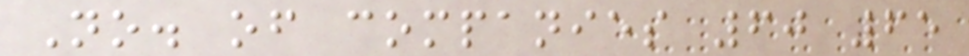No. of companies 60 65
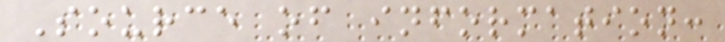Source of information:
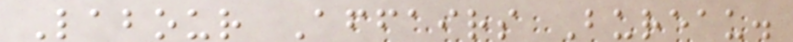Labour Affairs Bureau.
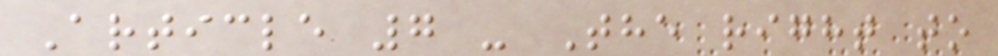Article 7 - The right to
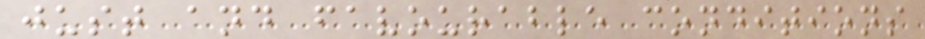just and favourable conditions
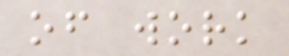of work
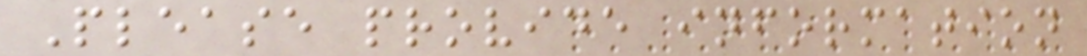Please provide information
